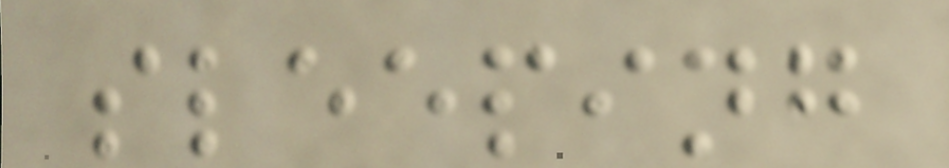sleeping
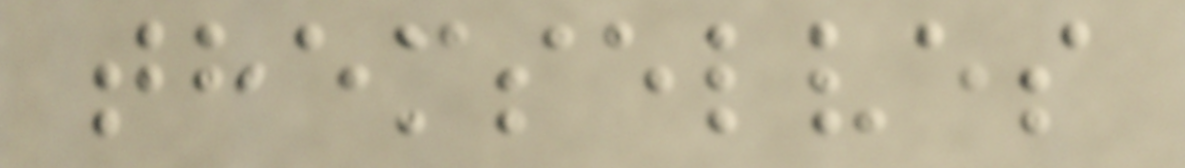themselves
